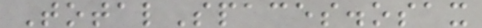TotalSpaces.osax
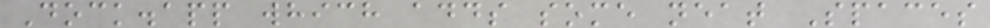Dock.app which adds some neat Spaces
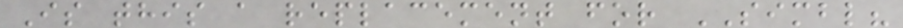Is this a replacement for SIMBL?
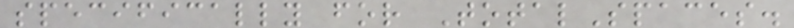specifically for TotalSpaces.
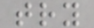try
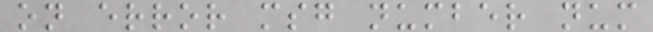on error msg number num
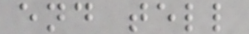end tell
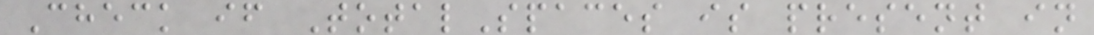Check if TotalSpaces is present in
